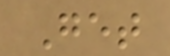Get
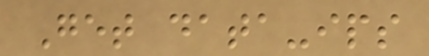Get data-ips
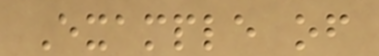Example of
